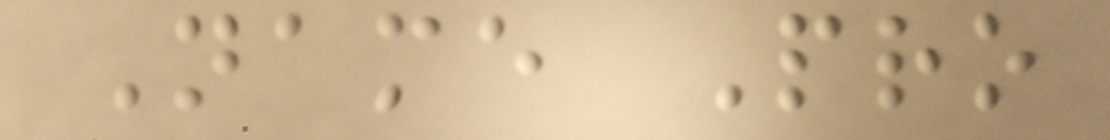Name Pro
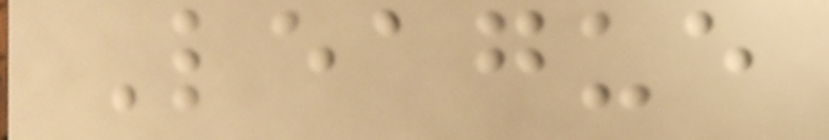League
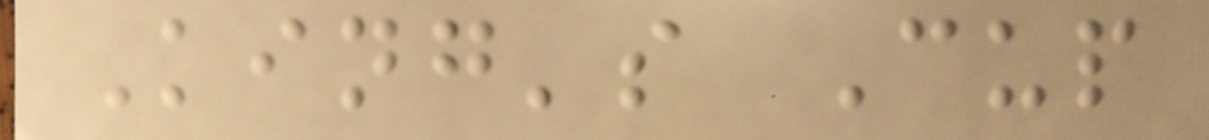King's Cup
